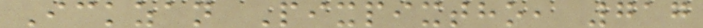Ickzan Pixpixtho, 717
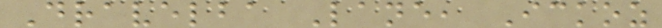Dravelba Lane, Ickoz
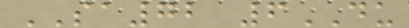SA72 6DU
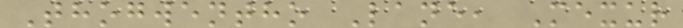Thogwentho Lane, Mexur
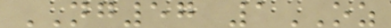NG57 1OZ
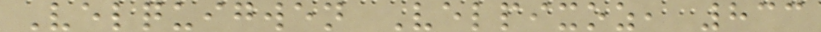Velquigwen Velpixoz, 833
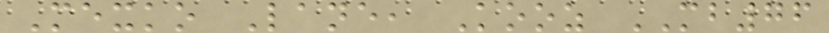Mexko Lane, Kooz MB76
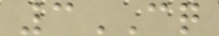3CQ
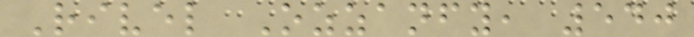Rivel Ozzanfy, 540
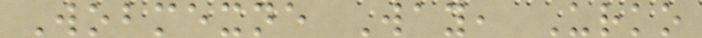Wobmexne Way, Urko
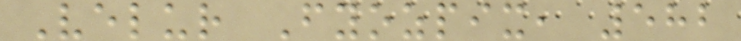Velur Fyozpix, 582
